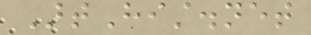ArtHist.net
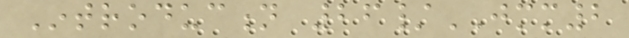Introduction 26/JMM2
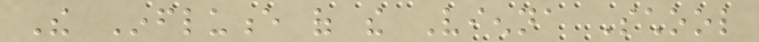The Influence of the Vienna School
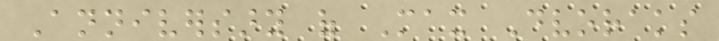Anniversary of Max Dvoraks
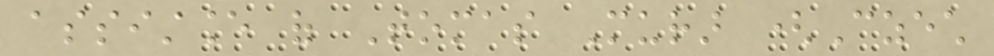assistance of Tomas Murar (Czech
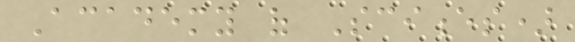Academy of Sciences)
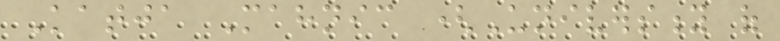Katja Mahnic (University of
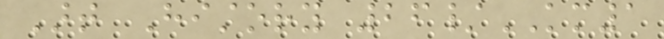Art History 26/KM1
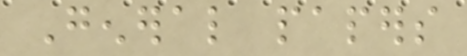General papers
